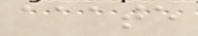aaate
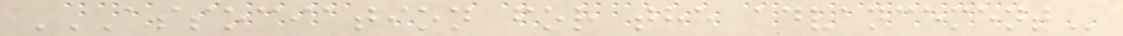ASSOCIATION FOR THE ADVANCEMENT
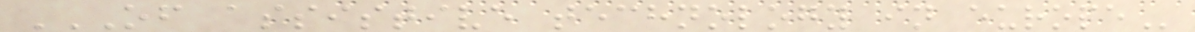OF ASSISTIVE TECHNOLOGY IN EUROPE
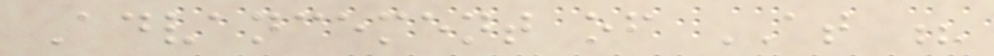Advancement of AT ?
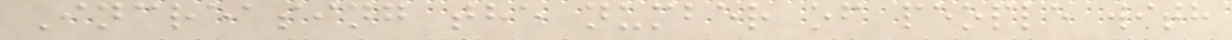Increasing the number of people with
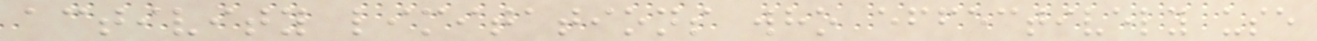activity limitations who effectively use
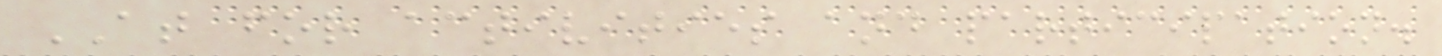AT for activities and participation.
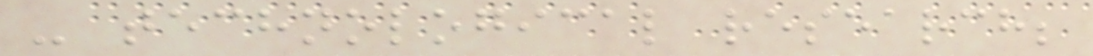- technological research;
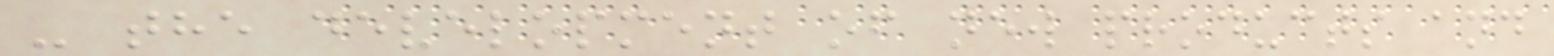- the development of new products and
